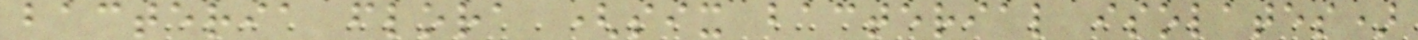bacteria flora (six bacterial isolates)
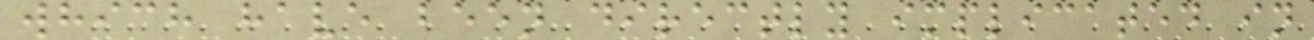which have been directly implicated in
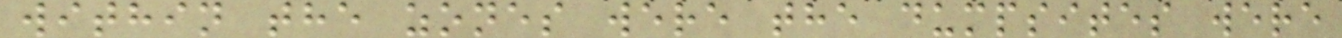within the zones were the dumpsites were
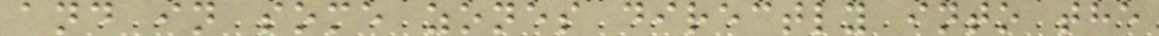and in some zones directly into the
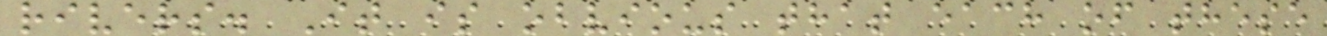rivers. It is obvious that each of these
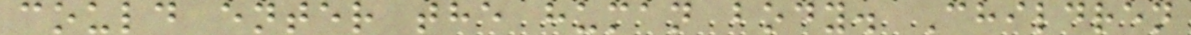could enter the human body. Children
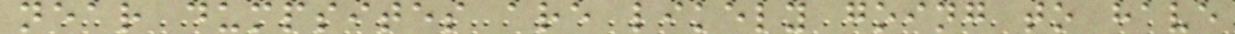near dumpsites are likely going to have
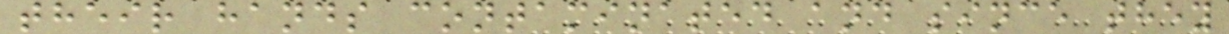their hands contaminated and since they
